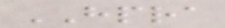HPRA
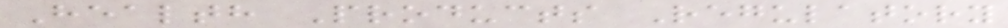Health Products Regulatory
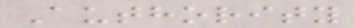Authority
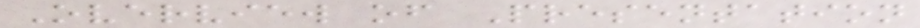Overview of Presentation
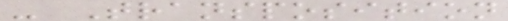- Transposition
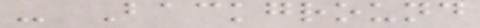- Background
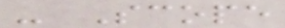- Scope
